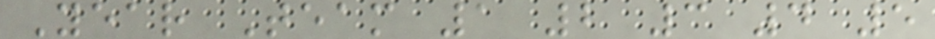Year Team 1 2 3 4 5
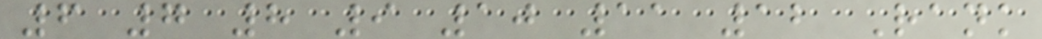6 7 8 9 10 11 12 Rank
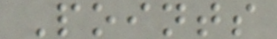Points
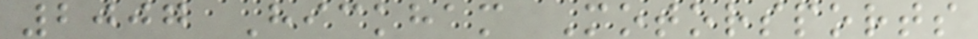2007 Hickham Motorsports
